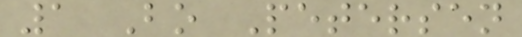1 Bo Petersen
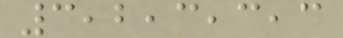3,2,3,3,3
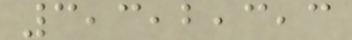3,3,2,3,3
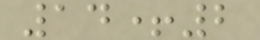14+2
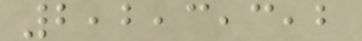2,2,3,3,2
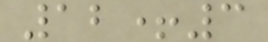12+3
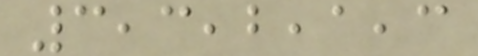3,3,2,1,3
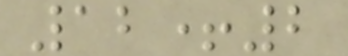12+2
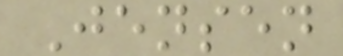Jensen
